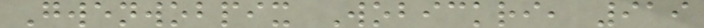Gwenwobpix Wobickri, 919
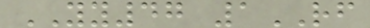YY47 1RF
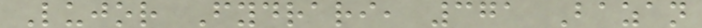Lujor Fydrari, 371 Bazan
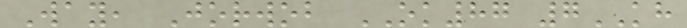Way, Jorwob OK87 7KH
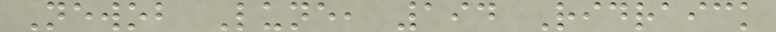Newob Lune, 194 Ridraick
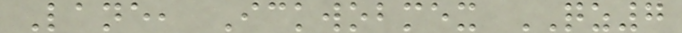Lane, Ickwobmex QZ7
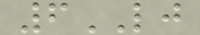6LJ
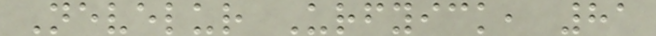Nevelur Urfyick, 81
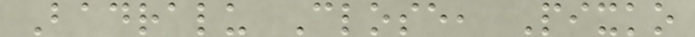Badralu Close, Pixko
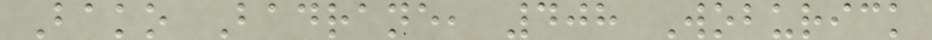Bako Badrane, 408 Woburick
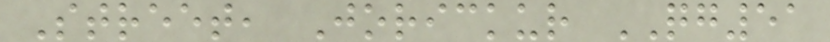Street, Jorickur QG51
